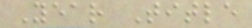Year Title
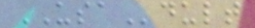USAdult
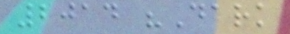2014 "Dark
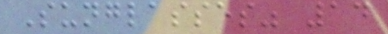Sunglasses" 14
